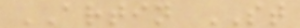ARTIN ST
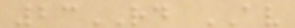23RD AV
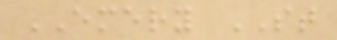EMERY ST
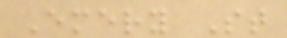Emery St
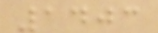1403
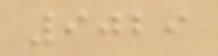9029
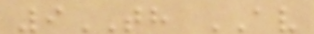9TH AV
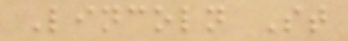Lincoln St
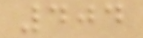404
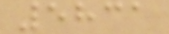5831
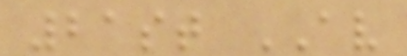21st AV
